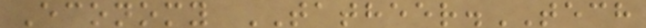Economy TATHEER.TECH
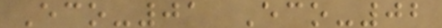Eco-01 Eco-02
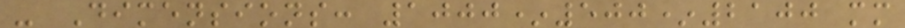- Dimensions: 1000*500*2100 mm
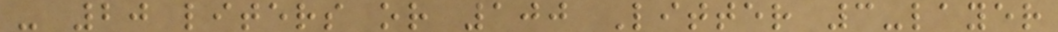- 20 liters or 100 Litter 3-layer
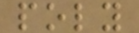poly
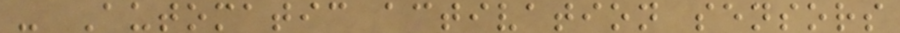- Automatic activation sensors
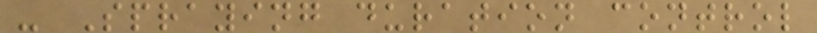- Spraying duration control
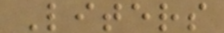Liters
